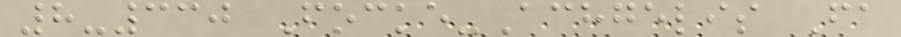8-330 Focke-Achgelis Fa
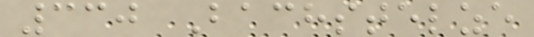330 Bachstelze
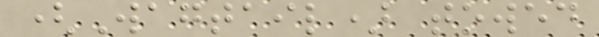(Wagtail) towed
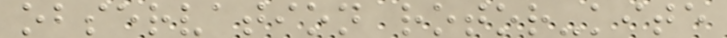observation rotor-kite
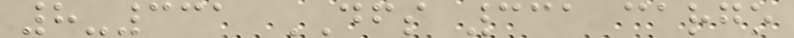8-331 DFS 331 cargo
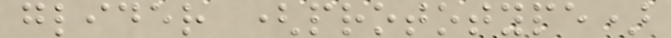glider (prototype)
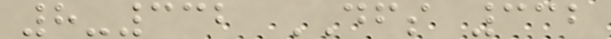8-332 DFS 332
